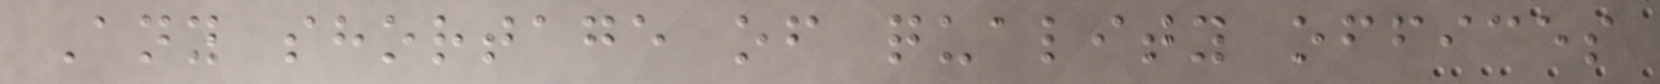Any shortage of quality offices
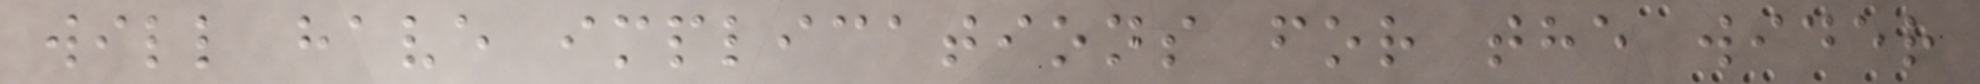will have implications for the wider
